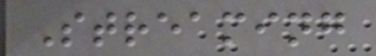Streaming
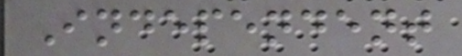Independent
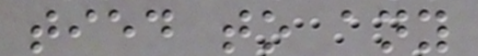tied to any
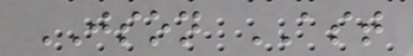JSON AST
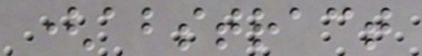(abstract
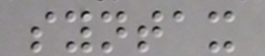syntax
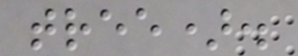tree).
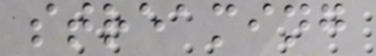streaming
